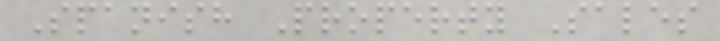Spanish Property Sales
